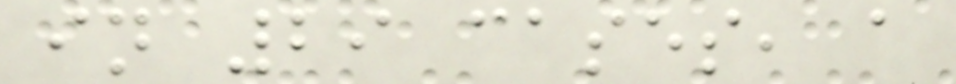in 29 cases, a
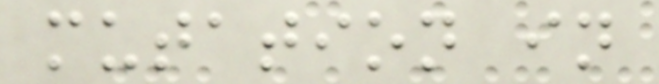mutation in
